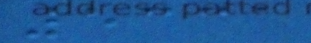5331
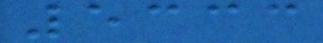5333
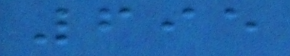695
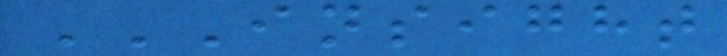INSIGHT
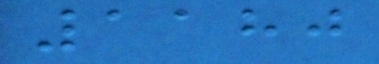1180
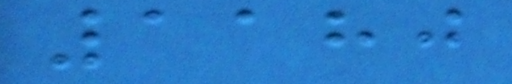1180
